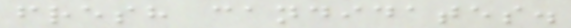fresh candidates.
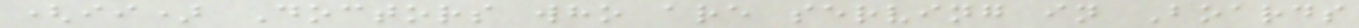(ii) Doctors who are serving in Boards
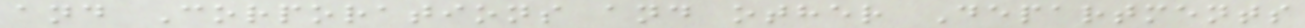and Corporations and other Departments
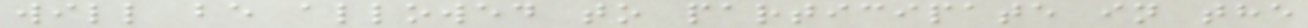will be allowed to participate in the
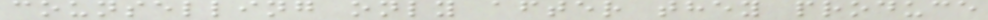counselling only after they produce
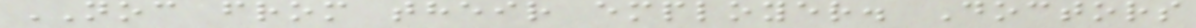NOC from their employer. Doctors
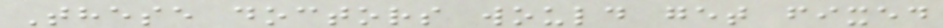These doctors would get fixed
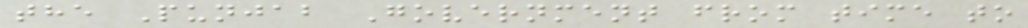the Punjab Government from time to
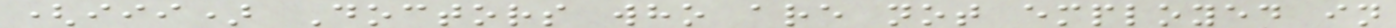(iii) Doctors who are not employed in
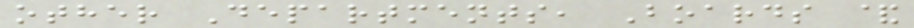other Departments, Boards &
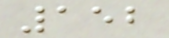152
